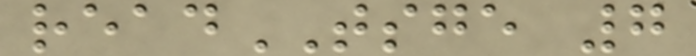readTSGE 7
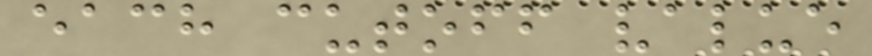each cutoff value
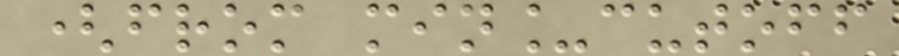(from min_cutoff
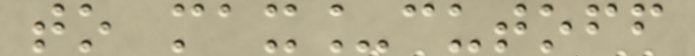to max_cutoff
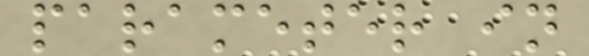parameter in
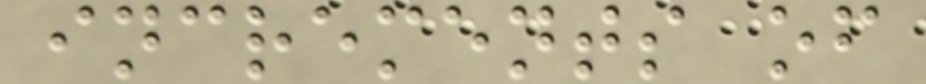increments of
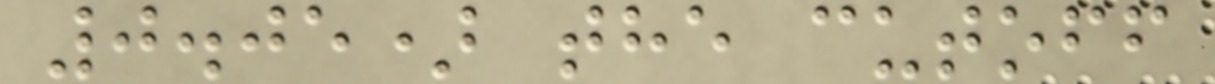0.05) the cutoff
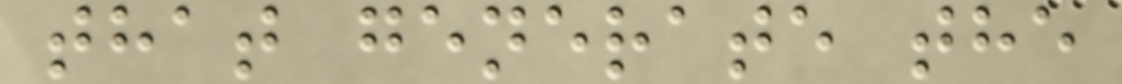that generate the
